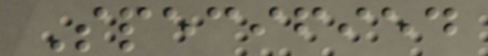Specified
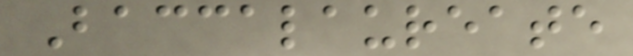Baccalaureate
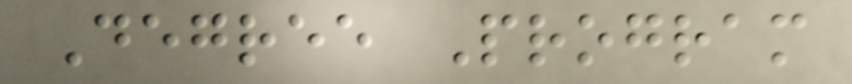Degree Program
